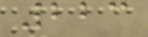223
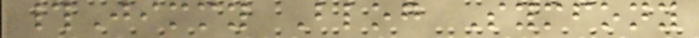#Jimmy Blog Symfony
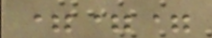===
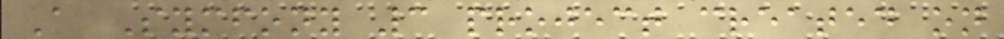A Symfony 3 project created on
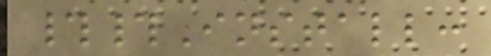##Install:
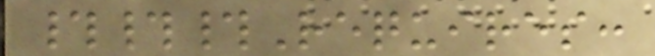###Requires:
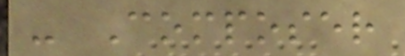- Composer
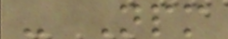- Npm
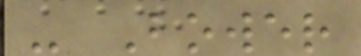- Bower
